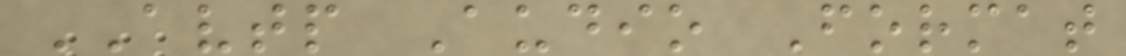AVTP Audio Format
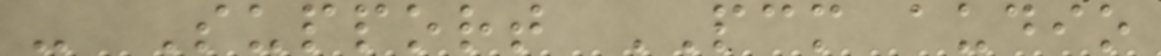- Support PCM audio
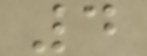4
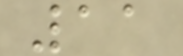11
